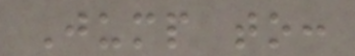Jump to:
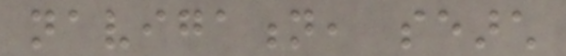navigation, search
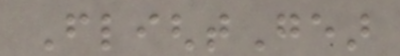FlightGear
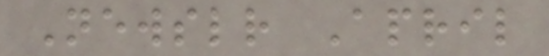Newsletter April
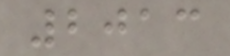2013
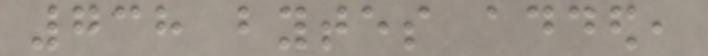738 bytes added,
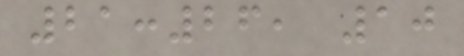21:26, 10
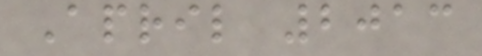April 2013
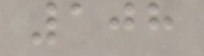108
